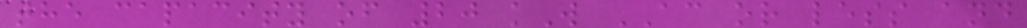the capacity of 20 kW AC or less and
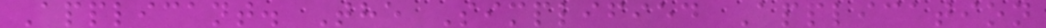Applicant. The Simplified Application
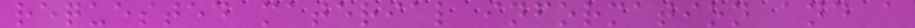requested material information and a
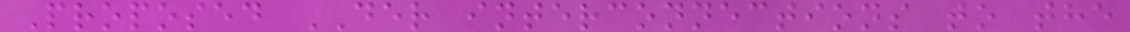Proposed DER interconnections to the
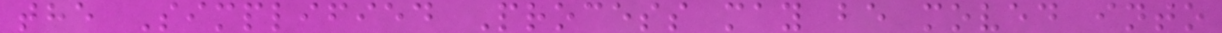the Simplified Process may be moved into
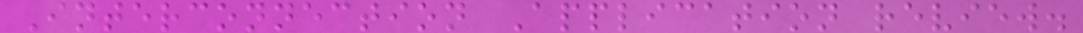Interconnection Application review.
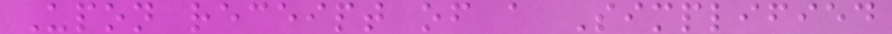Upon receipt of a Simplified
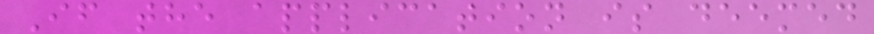If the application is deemed
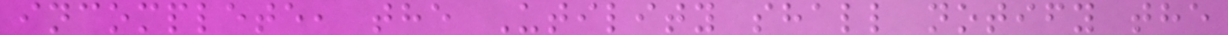incomplete, the Utility shall notify the
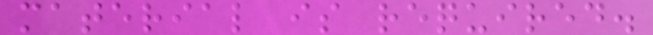material is required.
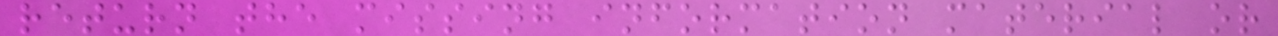return the missing information material or
